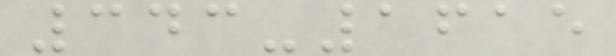343-1615
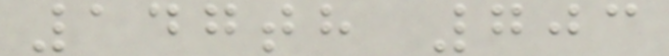147th 703
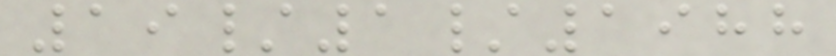19/1/1988
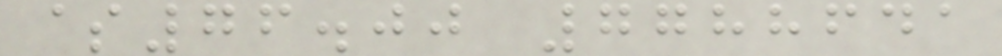$76.00 7788641
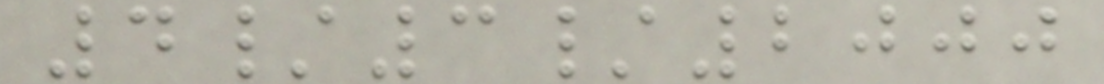4/3/2000
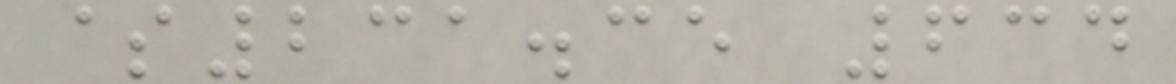$231.35 634
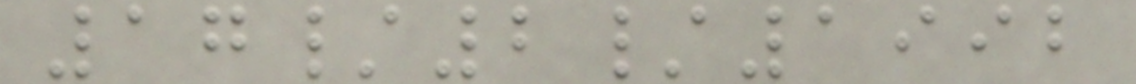17/2/1992
